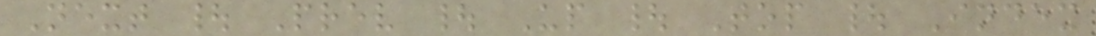Next | Prev | Up | Top | Index
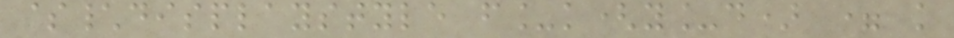$\displaystyle f_k(y_d) = k
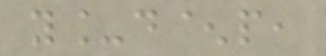y_d^p,
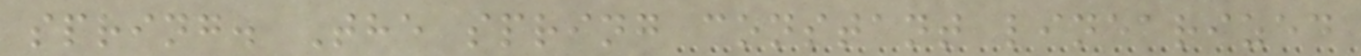spring. The spring constant linearized
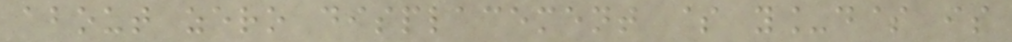about zero displacement $ y_d$ is
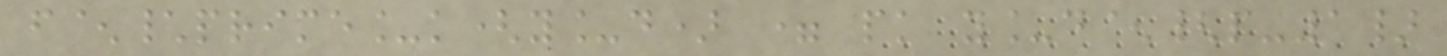f^\prime_k(y_d) = pk y_d^{p-1}
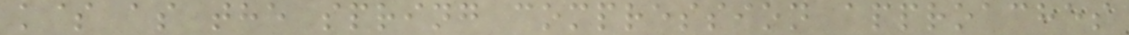k$ as the spring compression approaches
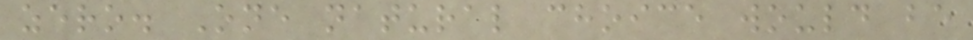zero. One natural choice would be
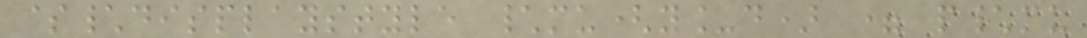$\displaystyle \mu(y_d) = p\mu
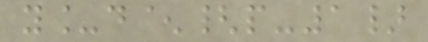y_d^{p-1}
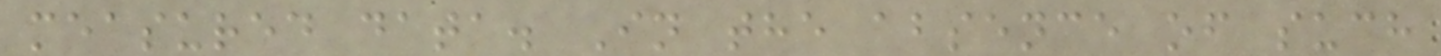measured data. In the absence of such
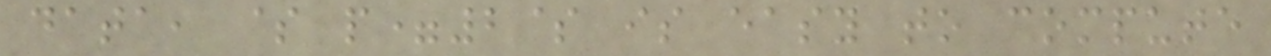data, $ p=2$ is easy to compute
